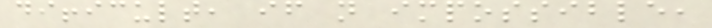difficult, if not impossible,
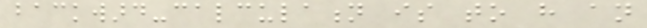backward-calculation is to have an
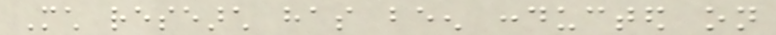Much research has been conducted on
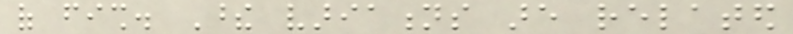of fish. These variations are related
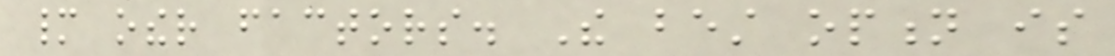many other factors. The best option is
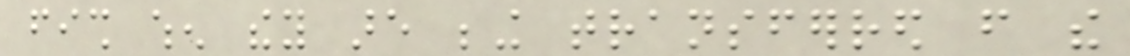fish when they are being transferred from the
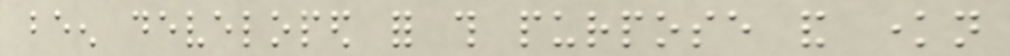been developed for this purpose and known
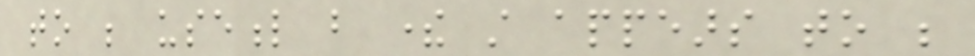to be useful but there still appears to be
